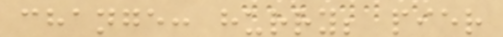change: hurry; pier
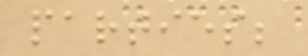parties;
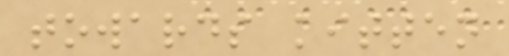towards kitten
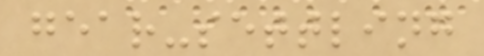gear-settling
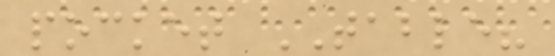pocket TABLE?
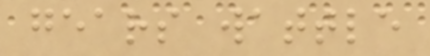gears wattle
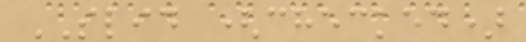SLID (checked)
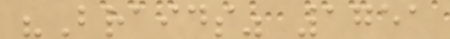"Braids" 1751
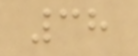38
